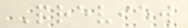Preview
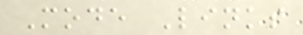Mode Links
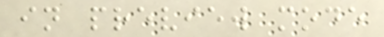in preview mode
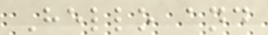Hello and
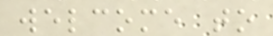welcome to
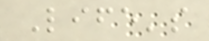Life's
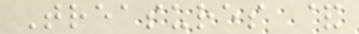Treasures &
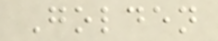Golden
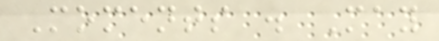Moments . May
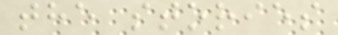the stories
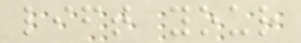lift your
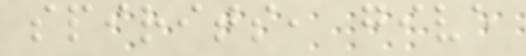spirits, give
